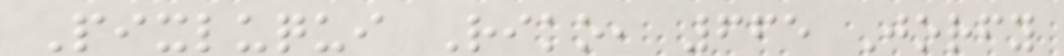Pixluqui Riko, 665 Jorfy
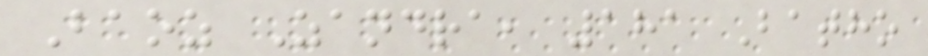Baoz Zandra, 181 Batho
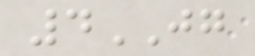4JG
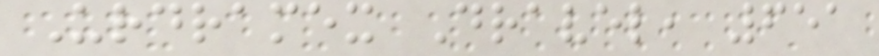Urdramex Dravel, 651
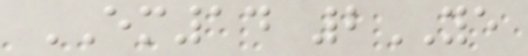EM14 2YE
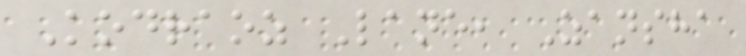Kodraoz Lane, Zansha
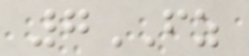7FZ
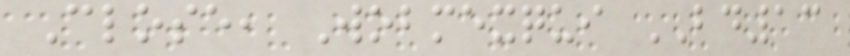Close, Wobmexqui BD13
